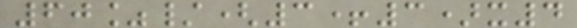60%/(3+3)x4
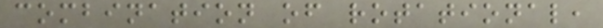combination of rotational,
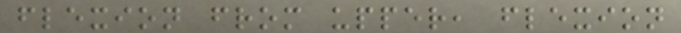flexion from upper, flexion
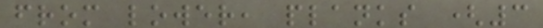from lower, planks (3
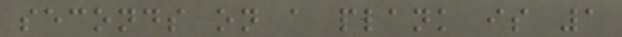seconds on a plank is 1
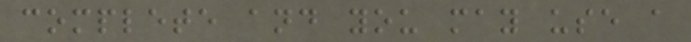complete and you may use a
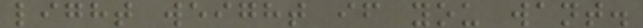light weight if you want.
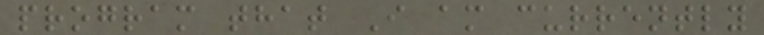program that I am currently
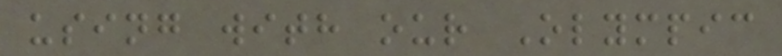using with our Olympic
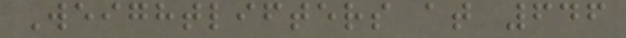Weightlifters at 646
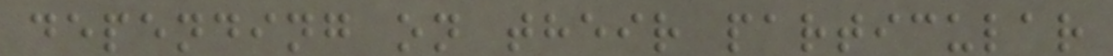depending on their particular
